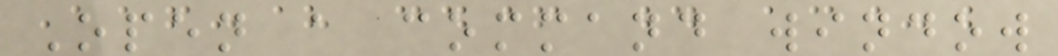Open a command window
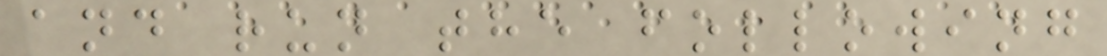and run the following
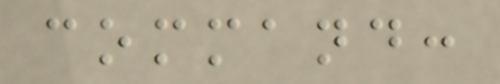command:
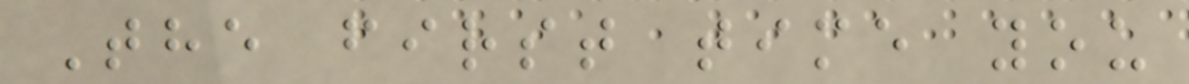The first time you
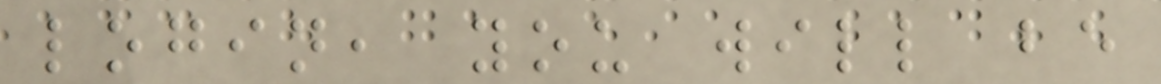login, you will be
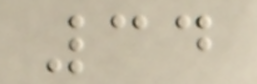34
